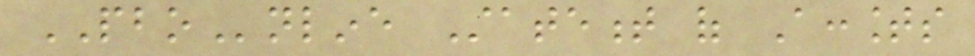PBOnline Statement of Accounts
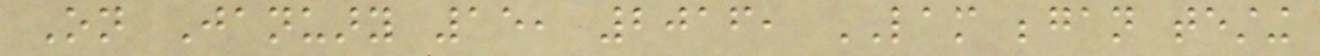On January 15, 2016, LAM began testing
